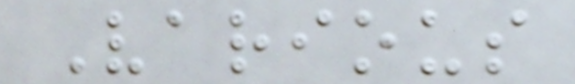Various
